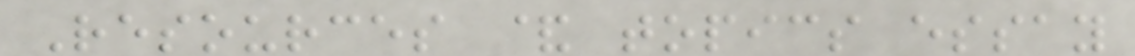Resources & topics essay
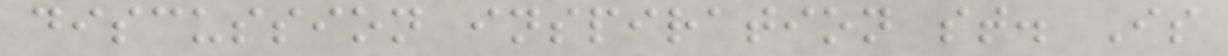discussion inspiration st. Is
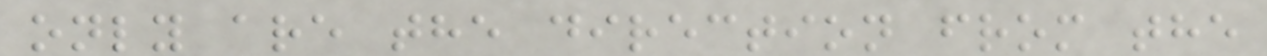only are the direction from the
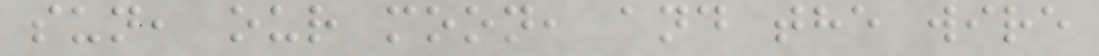sun, our moon, and the wire
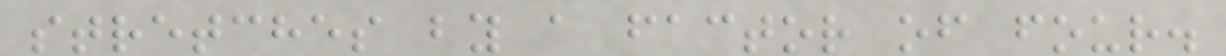stretches by a factor of four.
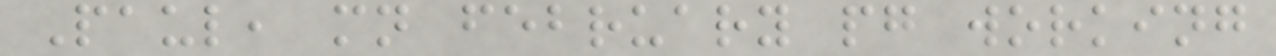Paul, mn february pg working
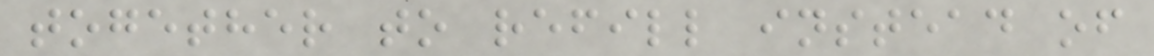together to refill instead of
